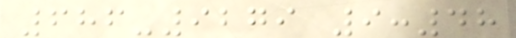686-9279 9:48
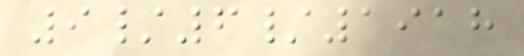9/6/1918
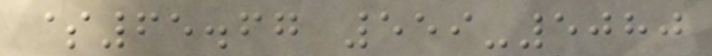$65.67 559-5080
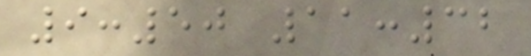9:50 11:32
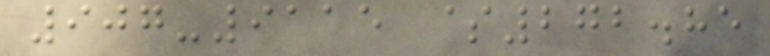907-9115 $272.85
